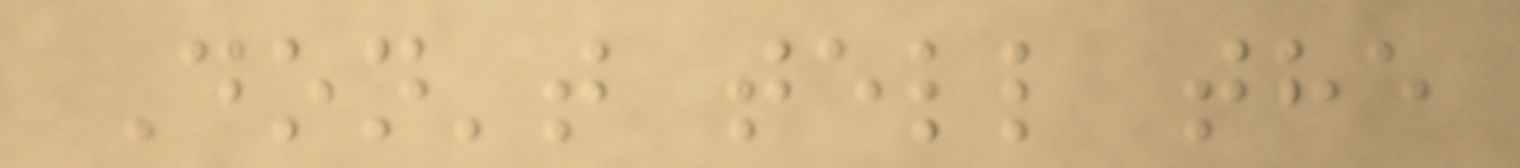Don't tell the
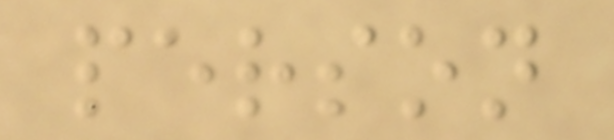person
